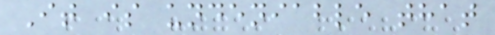It is undeniable that
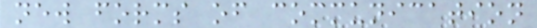new forms of communication
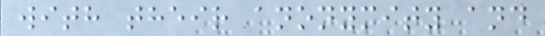with their anonymity and
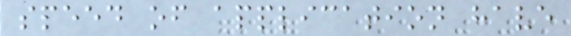speed of application have
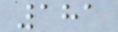181
